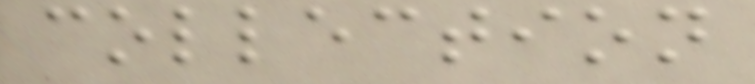collection
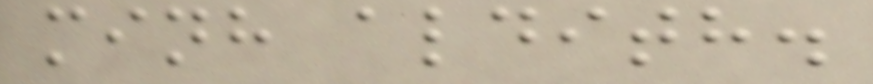minh aldith.
